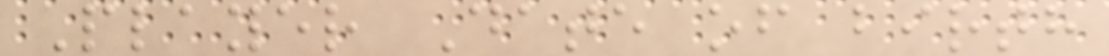Player Date of birth
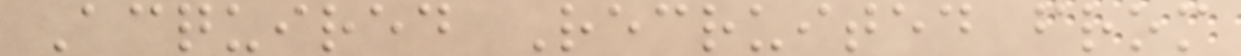Acquired Recruited from
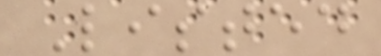Listed
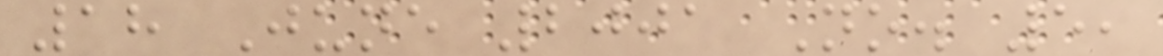18 June 2001 No. 5,
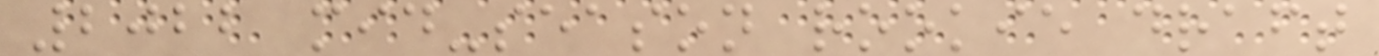2022 mid-season rookie draft
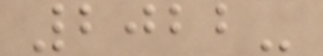2022-
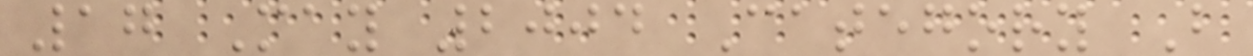17 May 2004 Category B
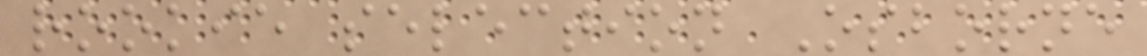rookie selection Osborne
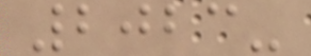2023-
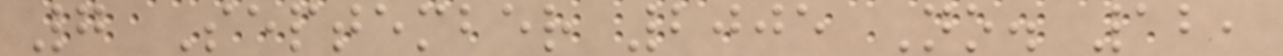7 September 2005 No. 12,
